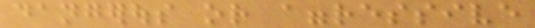dangerous or aggressive
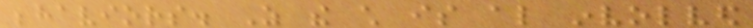behaviors. As the child is also involved
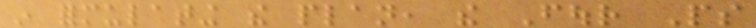in formulating the plan, the Four Ps
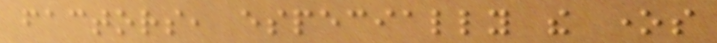factors, especially the ones
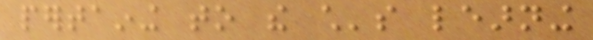pertaining to the child's learning
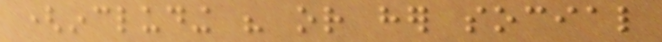(including his or her social
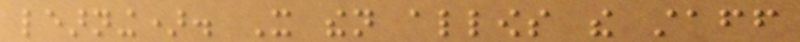learning). It then allows the staff
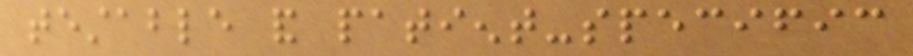testable and patient-specific
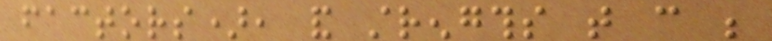factors), and strengths that can be
